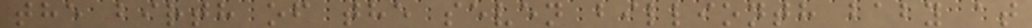the birth of the seven billionth baby at
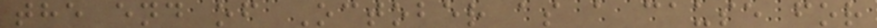the end of October as a cause for
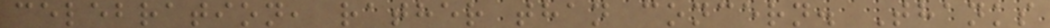celebration, rather than concern. Thanks
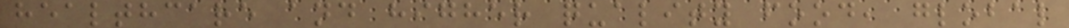healthcare and higher quality food, global
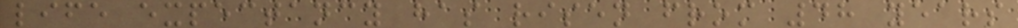life expectancy has risen from 48 years
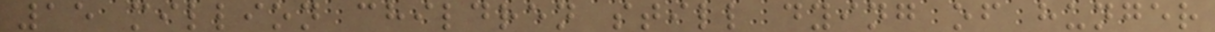15 million children still dying of hunger
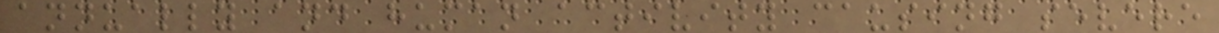annually and human activity causing severe
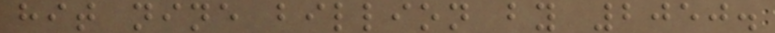hit nine billion by 2050.
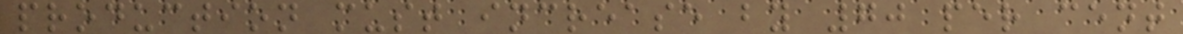production must increase by 70 per cent
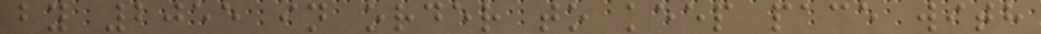by 2055 in order to keep pace with
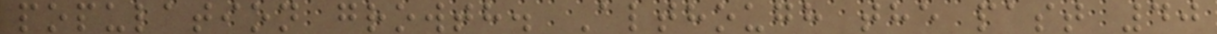population growth. Although the past 40
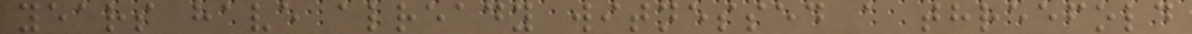years have already witnessed a threefold
